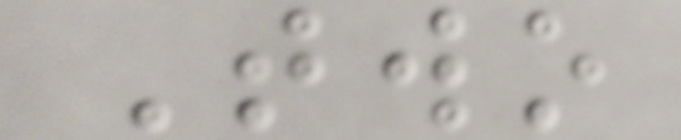Two
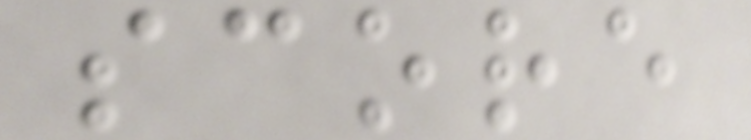score
